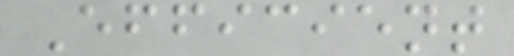Efficient
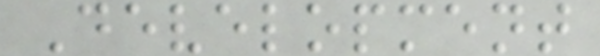Development
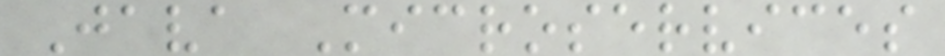Java Microservices
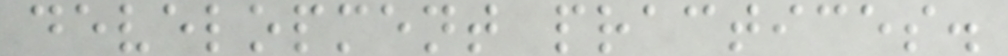development practices.
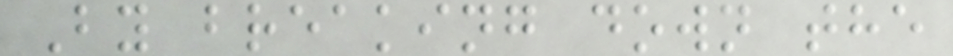By breaking down the
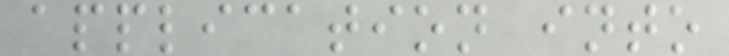application into
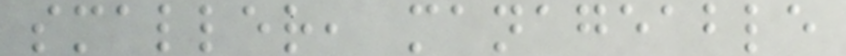smaller, manageable
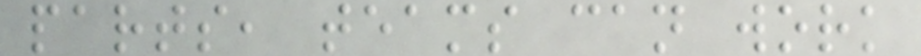parts, teams can work
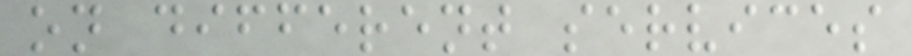on different services
